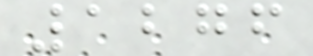1276
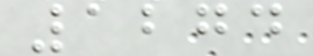1274
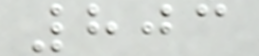803
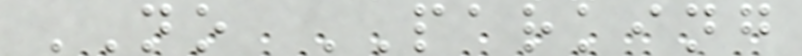NO PARKING
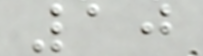10
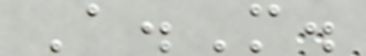A.M.
